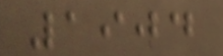1904
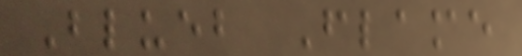Blueb Flame
